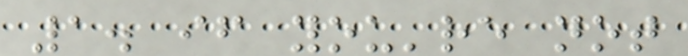1. if you're not
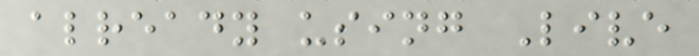already using Live
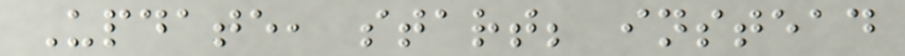Update, start; instead
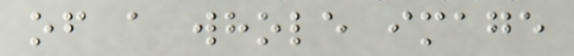of a whole image
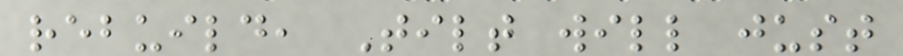rebuild, Tilt will just
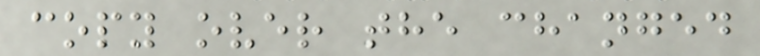copy over the changed
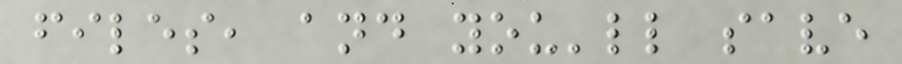files, and you'll save
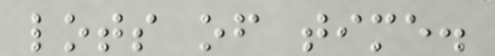lots of time.
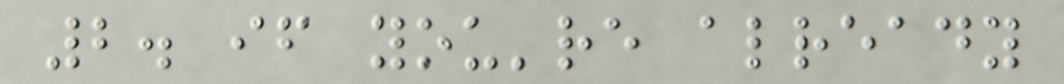2. if you're already
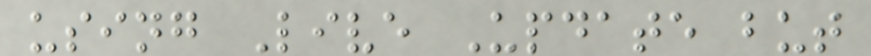using Live Update but
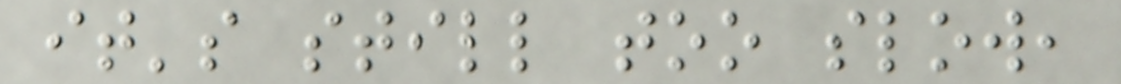it's still too slow,
